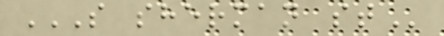S SHERMAN ST
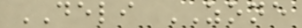DELI ZONE
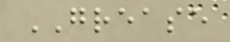GREASE
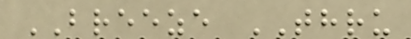BREEZE THRU
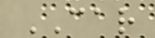CAR
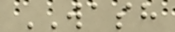WASH
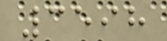3598
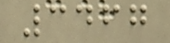3467
